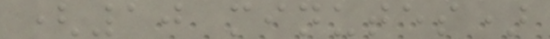(10 minutes)
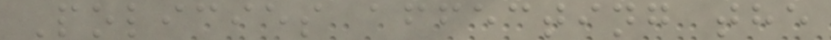Policies affecting the
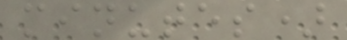minutes)
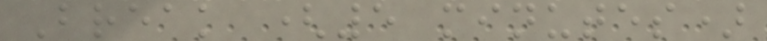Break (5 minutes)
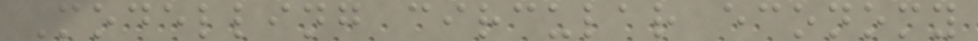Modelling circular economy
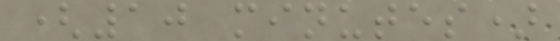(10 minutes)
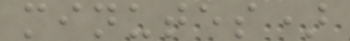minutes)
